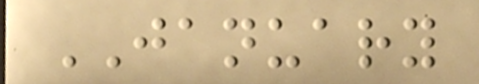JANUARY
